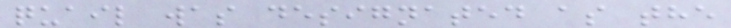quail was designated as the
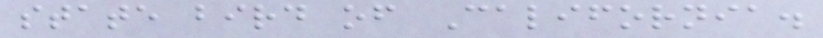state bird of California.
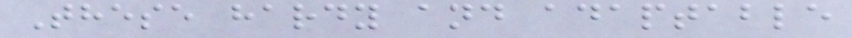These hardy and adaptable
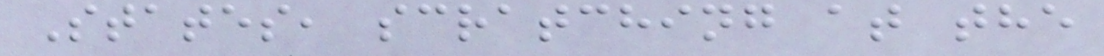States, scratching at the
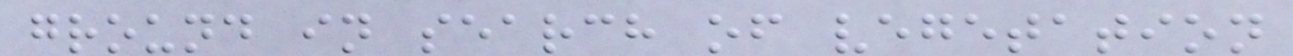ground in search of vegetation
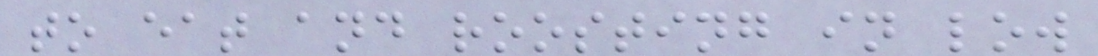to eat and roosting in low
